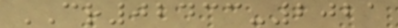CR02433-2021
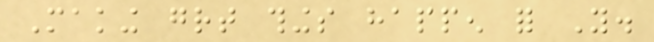Making great things happen for You.
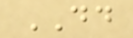DD
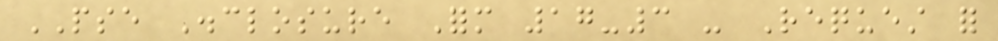PSE Disclosure Form 17-3 - Request for
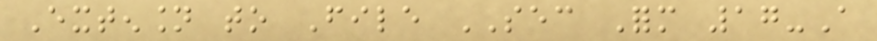Extension to File SEC Form 17-A
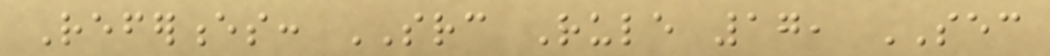References: SRC Rule 17, SEC
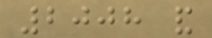2008 and
